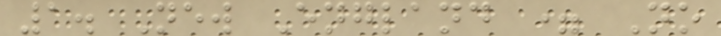1. New England = No
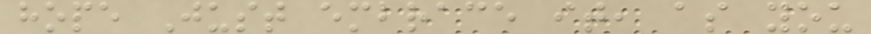hope Just embrace it, as you
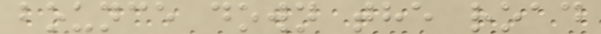bounce down the road
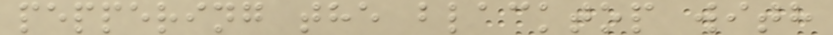peppering the blacktop with
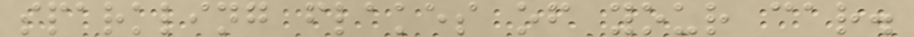sparkling flakes of your car.
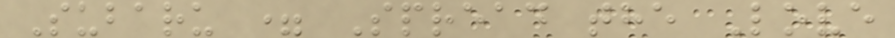Subaru = Spread the Love
